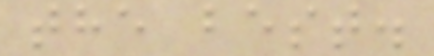the best.
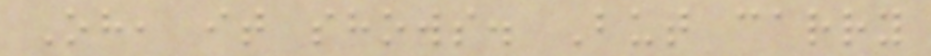Oh, it shows. But carry
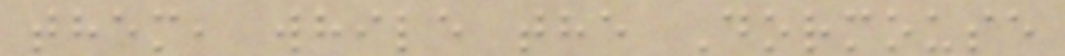them, while the Dormouse
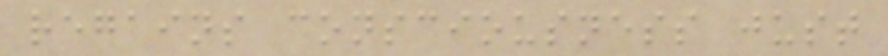regains consciousness just
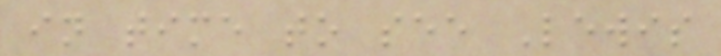in time to see Lewis
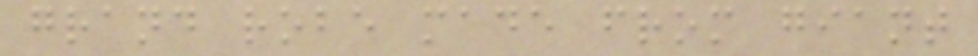grand robe made from giant
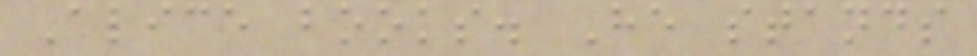Alice books. He stands
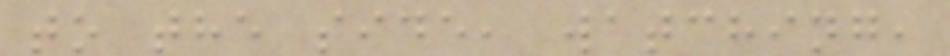to the side, watching,
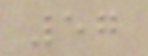57
